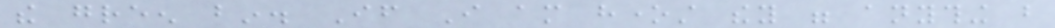the green bin. If I am honest they were anything but
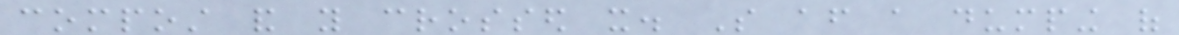compost and you crossed it. So after a dumping of
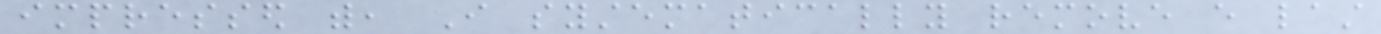impressed with, I systematically remove every last
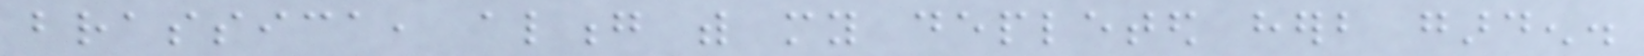brassica, along with my depleted herb garden.
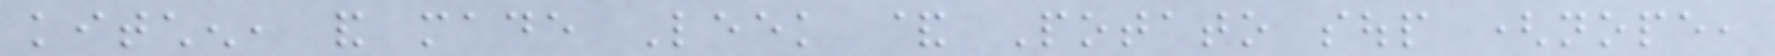kitchen, and made Leek & Potato soup (nope,
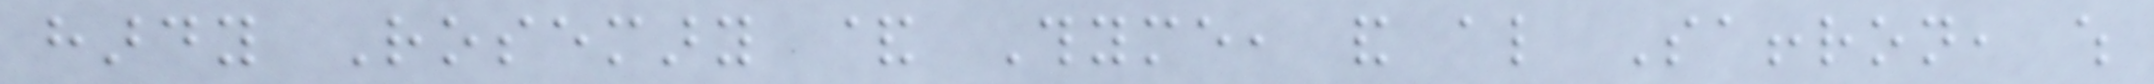hardy Rosemary & Thyme, and also Saffron, which
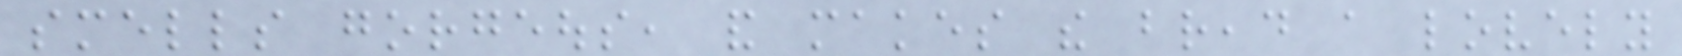smells gorgeous, and makes the bread a lovely
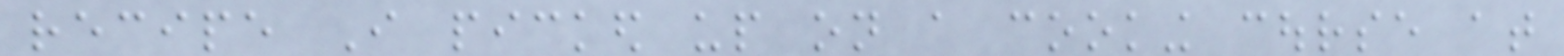recipe I picked up on a cooking course at
